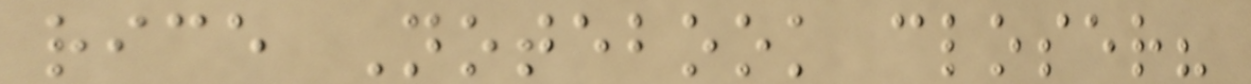rice Notebook closer?
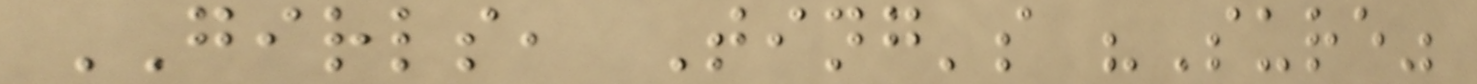GIRLS, Ting's "Sure"
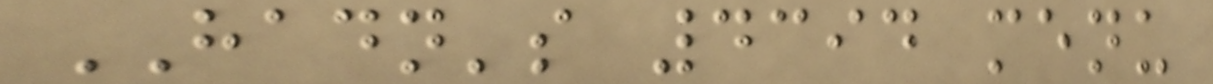HADN's 4394 menu
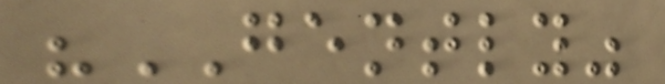"GENTLY"
